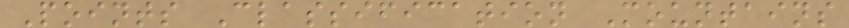Points Classification Mountains
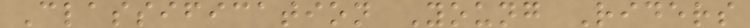Classification Young Riders
